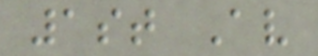1st Av
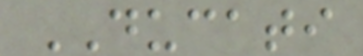DUCATI
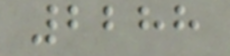2288
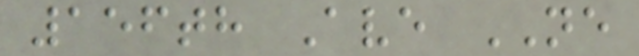156th Ave NE
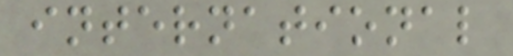international
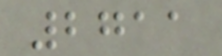2711
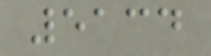5134
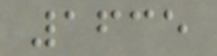1635
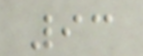93
